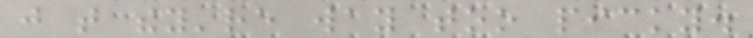just that they're way too picky.
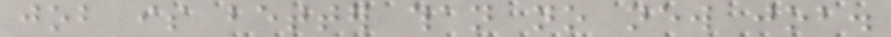job is better than no new job.
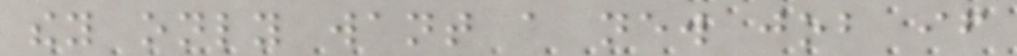they only want a new job if
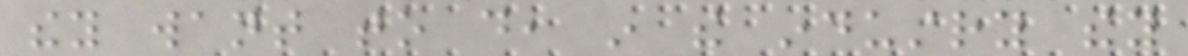they want to do, in the industry they
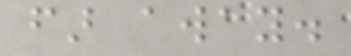far away.
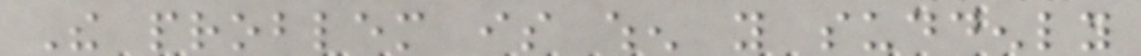The problem is when you suddenly
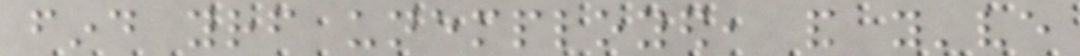find yourself unemployed, and you've
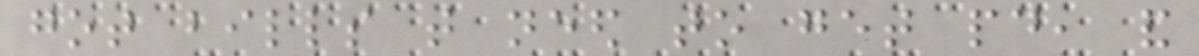got bills that need to get paid, and
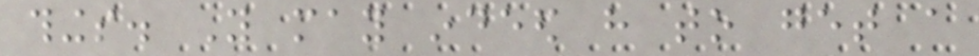things. You may indeed have to get a
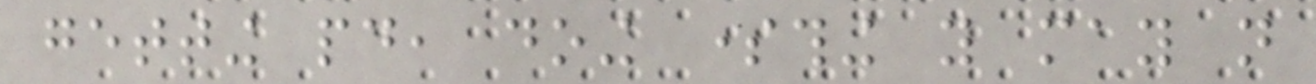getting paid, doing something you may not
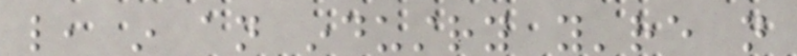like, in an industry you're not
